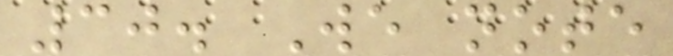30. We note
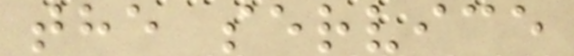the service
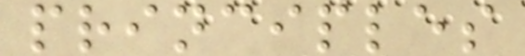principles
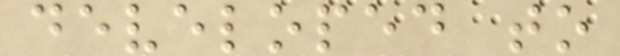developed to
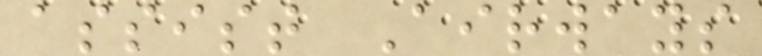assist Airways
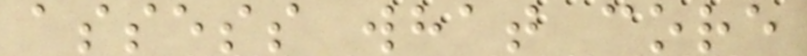assess what core
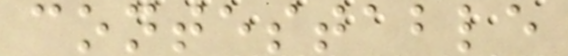contestable
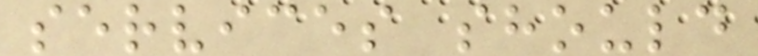services should
